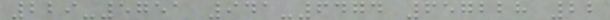229-5751 941-6474 657228 22
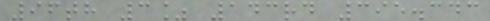96th 3% 143rd 395.343
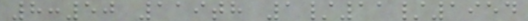8:50 119th 1/11/1954
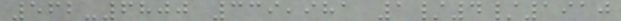562-6800 339,981 1/4/1910
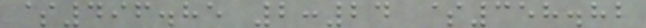$496.85 2:24 $358.82
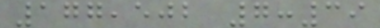177,502 7:39
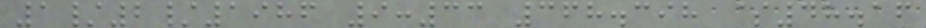1/2/1986 9:33 368.398 $48.16
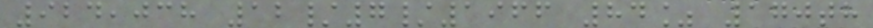924,038 12/7/1966 84% 170th
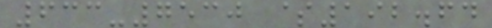633-7530 $192.64
